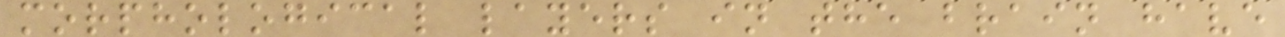morphological layers in the brain have
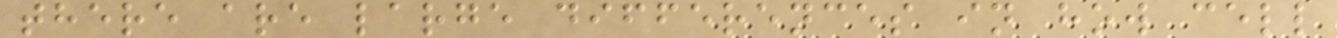there are large differences in how cell
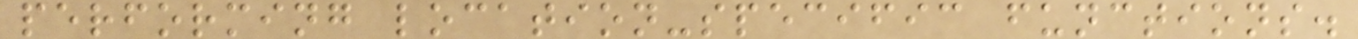performing location-specific functions.
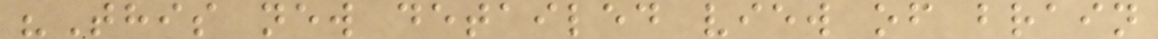"This new detailed view of brain
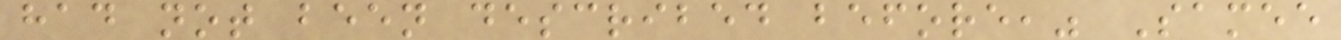had not been described before," Samee
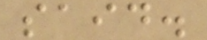said.
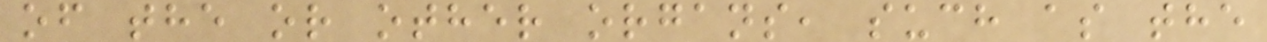of the or other organs, such as the
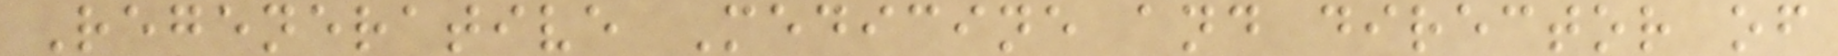Regenerative Medicine and director of
